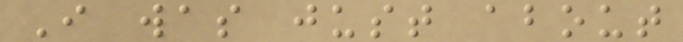I was just about
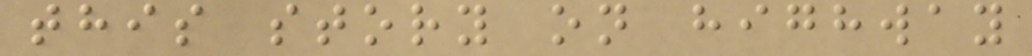this story on highway
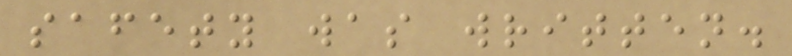safety was written.
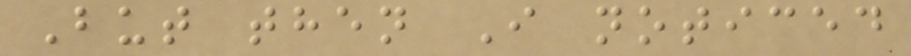But then I noticed
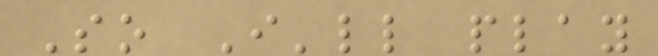So I'll play
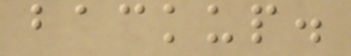backup.
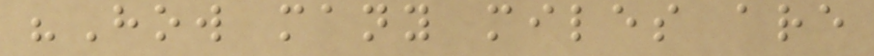"How many miles are
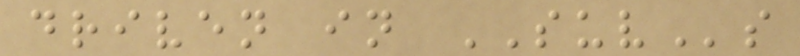driven in SUVs
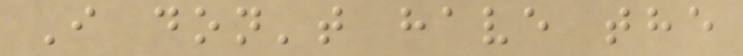I don't have the
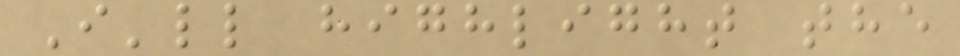I'll highlight the
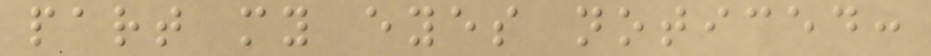part my eyes noticed:
